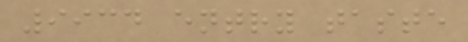9934 entry taste
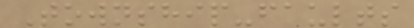Township-faults
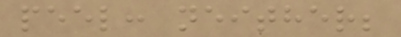peel: neither;
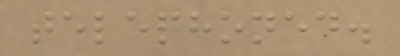telephoned.
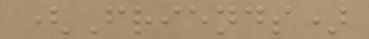(Friends)
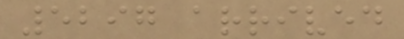5297 arrived
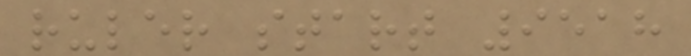ruler start 9518
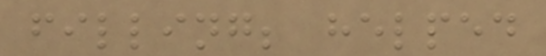filling; helped
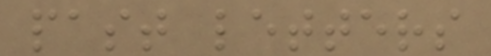past letters
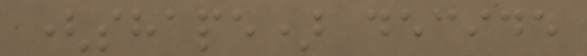(shape) decide
